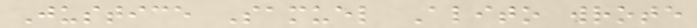Justice Samuel Alito wrote
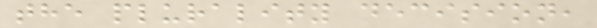the plurality decision,
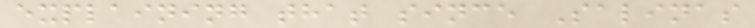explaining that since Salinas
